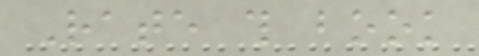Rate this book
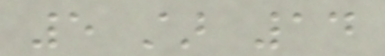5 star 14
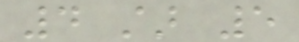4 star 5
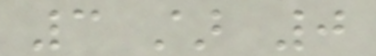3 star 0
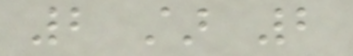2 star 2
